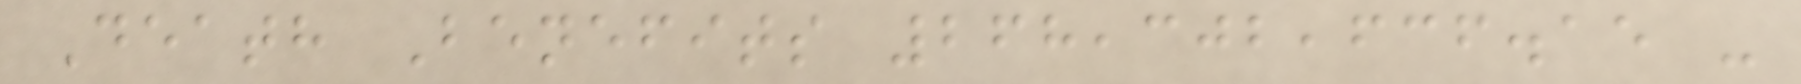Death Benefits 268,302,636.15 -
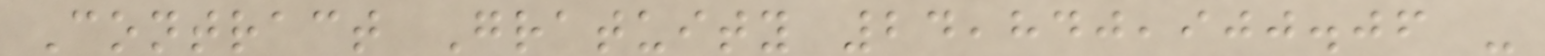Contract Gratuity 24,840,900.06 -
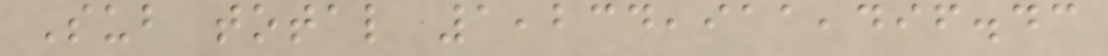Sub total 1,234,911,496.43
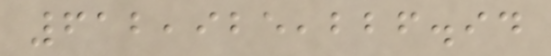612,925,226.94
